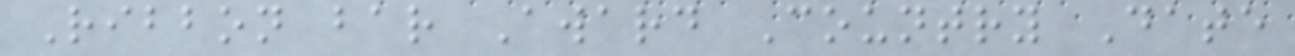Ribbon bar Award Country Date
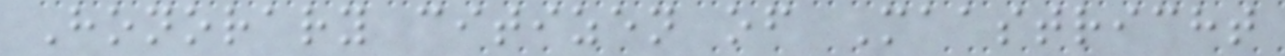Honorary citizen of Maastricht
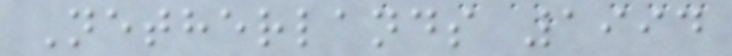Netherlands 1994
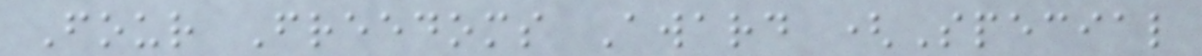Four Freedoms Award (Special
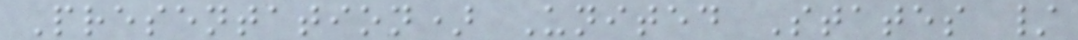Presentation) United States /
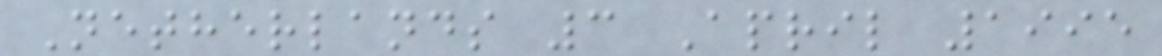Netherlands 3 April 1995
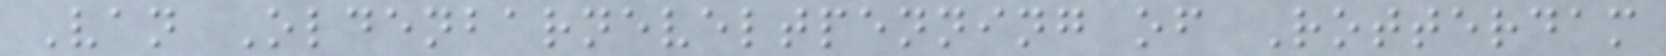Van Oldenbarneveltpenning of Rotterdam
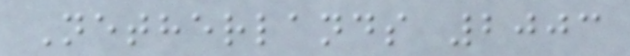Netherlands 2003
